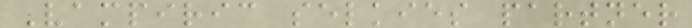Vampiric selkies partner
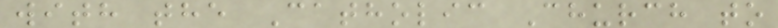with the Catholic Church to
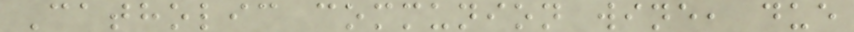Catholic communion wine, due
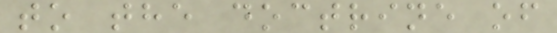to the doctrine of
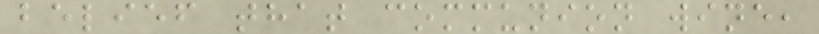belief that communion wine,
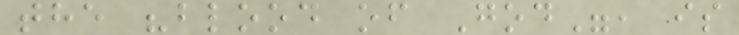the "blood of God", is
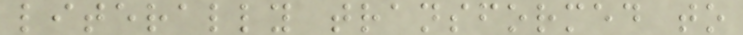literally transformed to
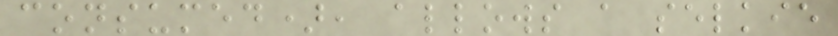consumed), allows a selkie
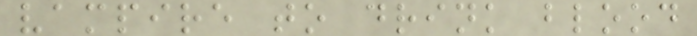vampire to drink blood
